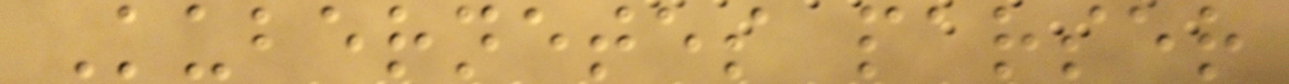Kubernetes parser
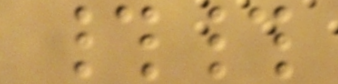##
